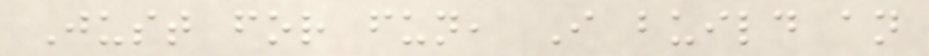Just for fun, I build an
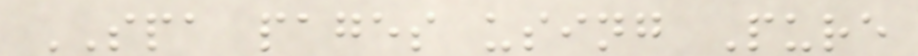SPA pages using Pure
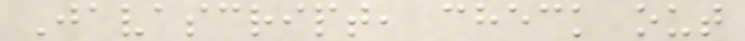Javascript, check out
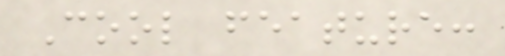Cool feature:
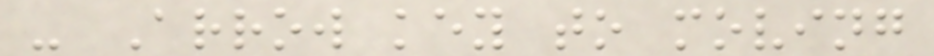- Arrow key to moving
